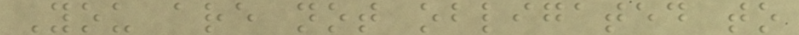You are not obligated to
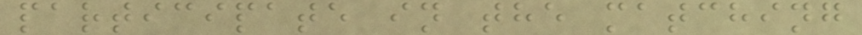participate in the matching
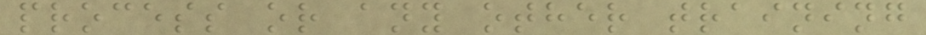process or any other training
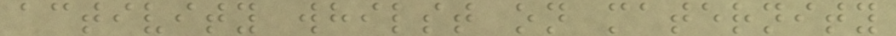activity whilst on maternity
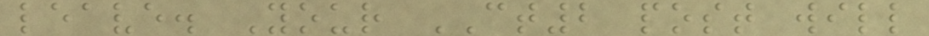leave. Your CT2 post will
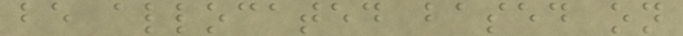be allocated based on
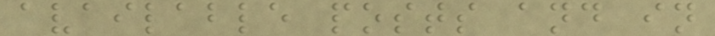available posts and in
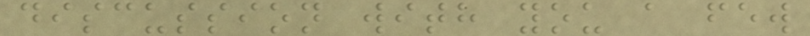discussion with you a few
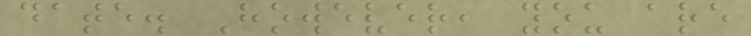date. However, you are
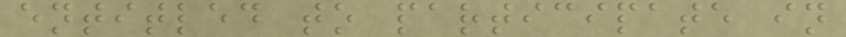entitled to participate in
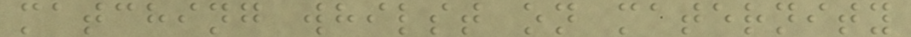matching whilst on maternity
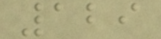129
